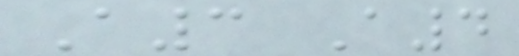A3 A4
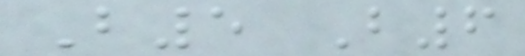B5 B6
